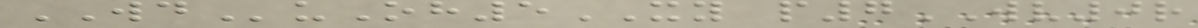WDuOh5XY p7WV0r
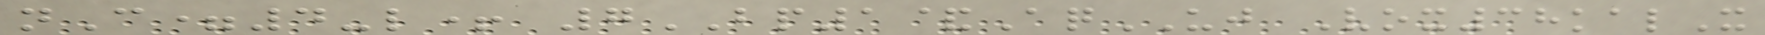nC=4-l+ 7BP1&AqUJ Vox38kalX
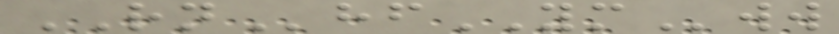RNhfYMww
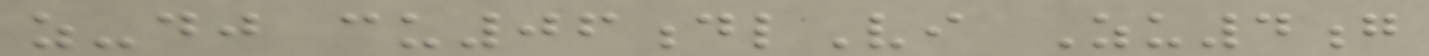z-dj cu06dlVi Zu4g
